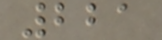221
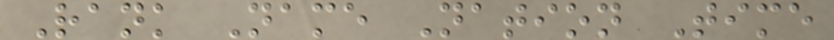Rank Name Nation Time
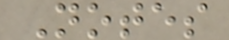Notes
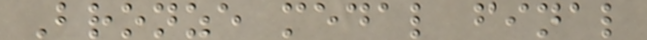Bronze medal final
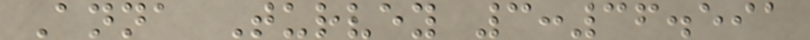Anna Turvey 3:36.591
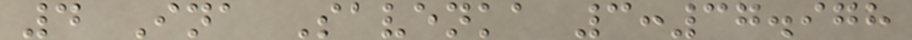4 Ina Savenka 3:37.978
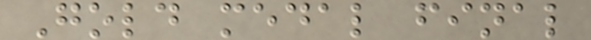Gold medal final
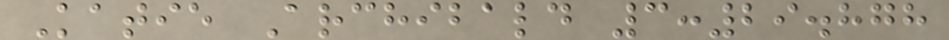Katie Archibald 3:29.878
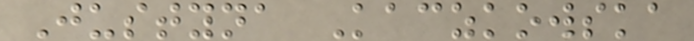Justyna Kaczkowska
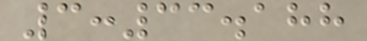3:33.188
